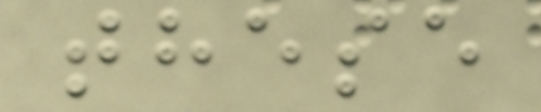these
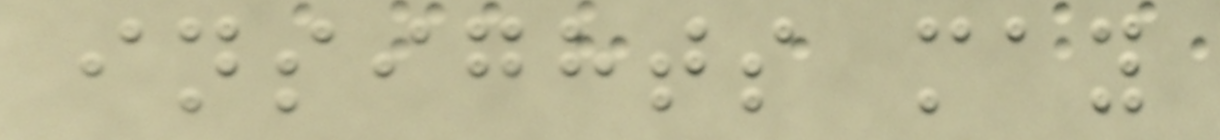insights may
